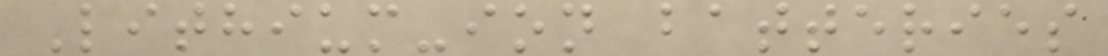Lithium-ion batteries
